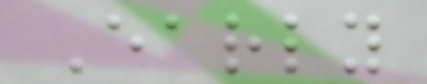Early
